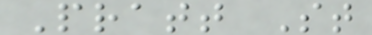Pratt St
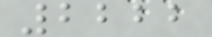2222
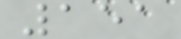151
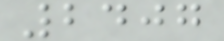2407
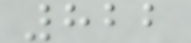822
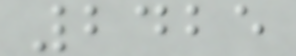2425
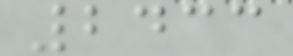2433
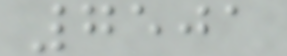7501
